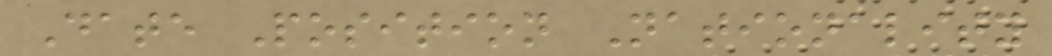Date Position Nationality
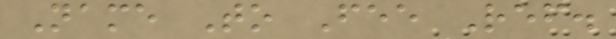Name To Fee Ref.
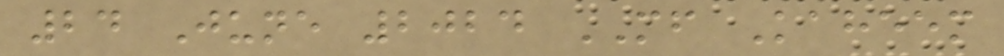24 June 2024 MF Kaheem
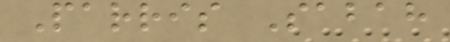Parris Sabah
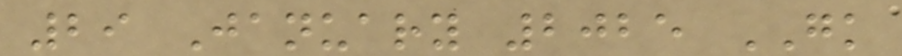29 January 2025 GK
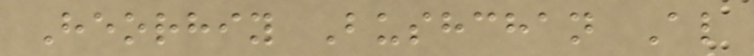Heorhiy Bushchan Al
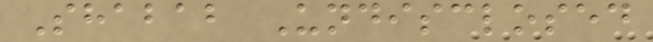Shabab Undisclosed
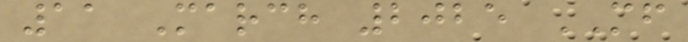11 March 2025 MF
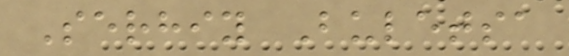Serhiy Buletsa
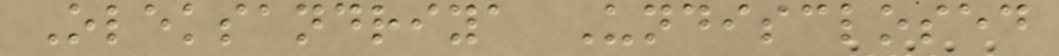Oleksandriya Undisclosed
